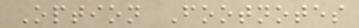Option Footnotes
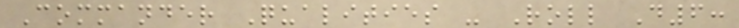Commander Qualities - Roll D6:
